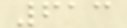613
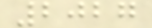2027
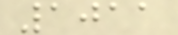1011
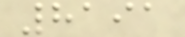8191
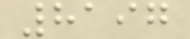8197
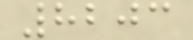8203
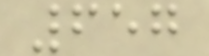657
